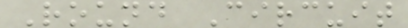Round Circuit
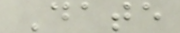Date
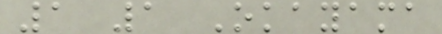1 1 Okayama
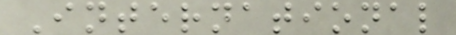International
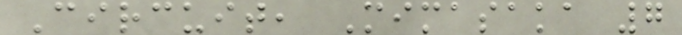Circuit, Mimasaka 7
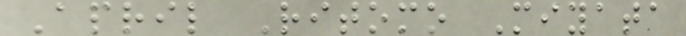April Ritomo Miyata
